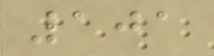101
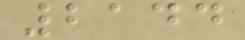2144
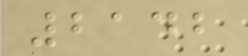2142
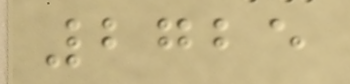2725
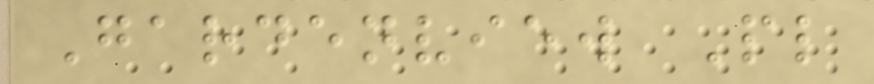Gardenview Pl
